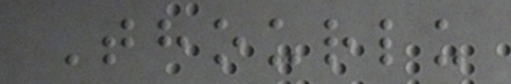Thourlu
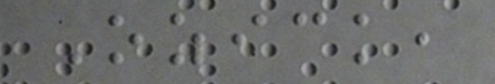Ozick,
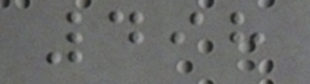498
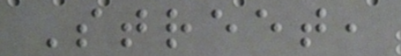Street,
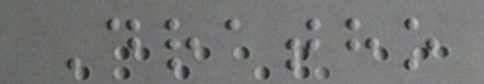Dratho
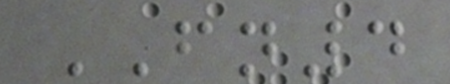FN4
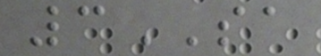3SA
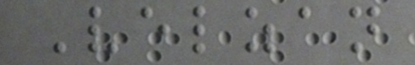Velzan
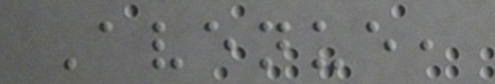Avenue,
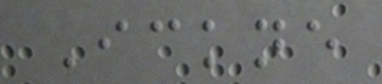Ickne
